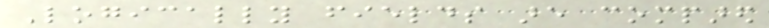Logically fields are compared
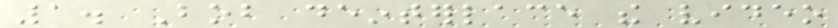1. Bob deinterlace the video
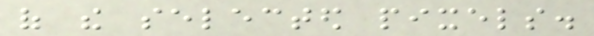of the selected pixels.
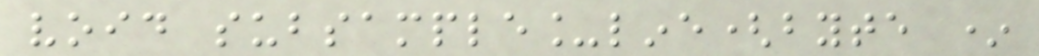void subsample_line(byte *
